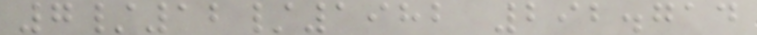7/12/1982 292.714
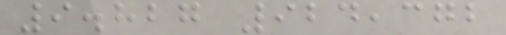9.827 924,372
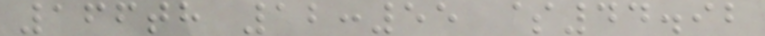166th 12:55 $44.92
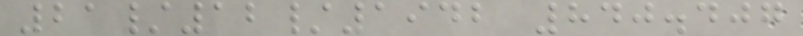21/12/1942 840.407
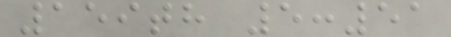159th 5:51
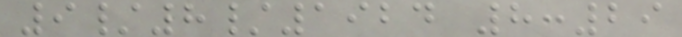9/8/1924 8:29
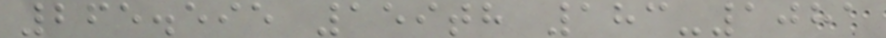265.595 159th 183-1081
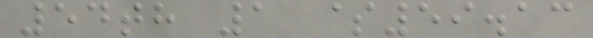54th 1 $59.13
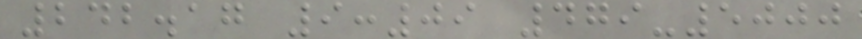242.17 9:09 479-5000
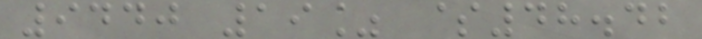9440 19% $48.42
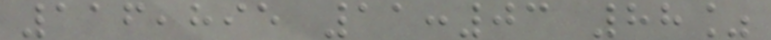116,895 11:03 88%
